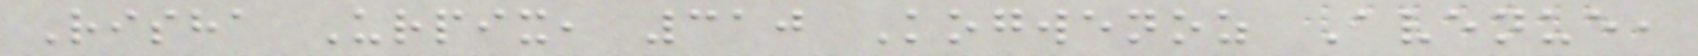Risha Urpix, 310 Kogwenoz Avenue,
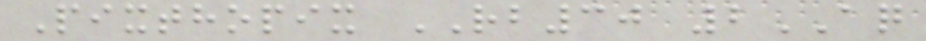Pixthopix RB30 2AQ
